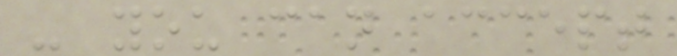- you can accept
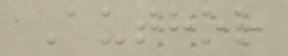Author
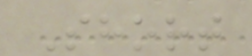Short
